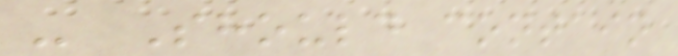- Should contain
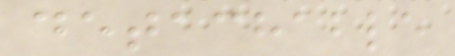detachable
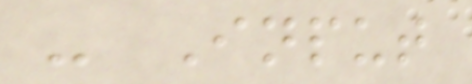- Input
